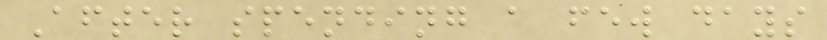After spending a few days
